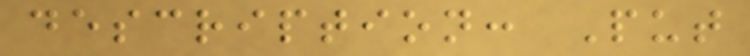description: Put
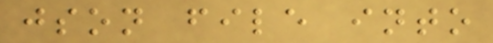json file into
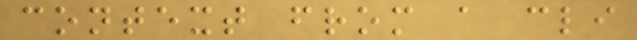context from a cli
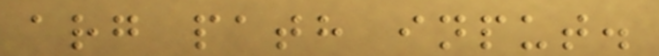arg path input.
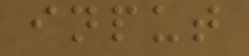input
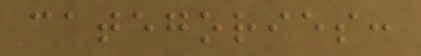categories:
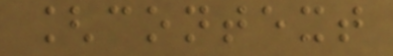[context
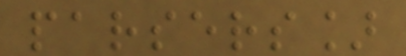parsers]
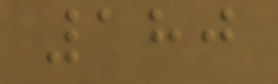180
